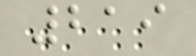219
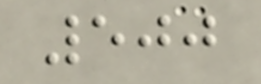500
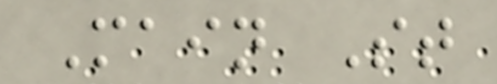Main St
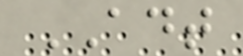ADT
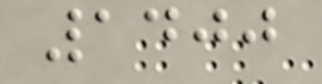1400
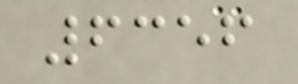6356
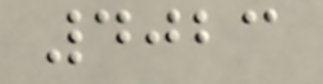4023
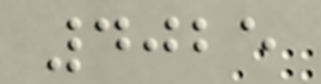4025
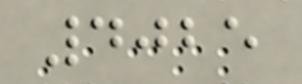4025
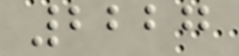2227
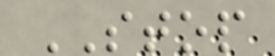STOP
